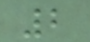2
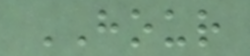HOUR
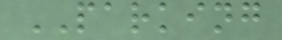PARKING
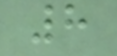8
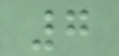7
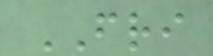FRI
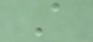A
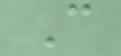C
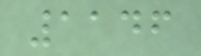1146
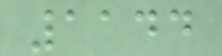1144
